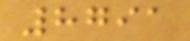8791
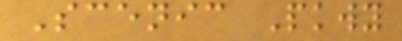Scenic Pkwy
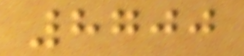8700
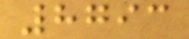8793
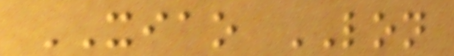XIAO LON
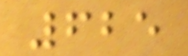625
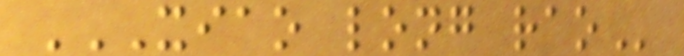XIAO LONG RAO
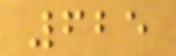625
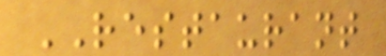RESTAURANT
